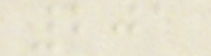201
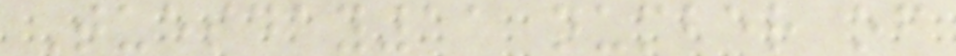Tuesday11 number of
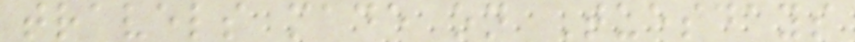travels made on Tuesdays
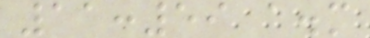11:59 a.m
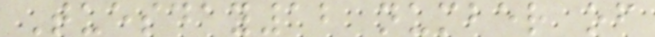Tuesday12 number of
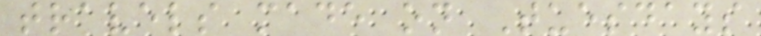travels made on Tuesdays
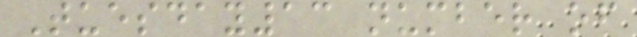Tuesday13 number of
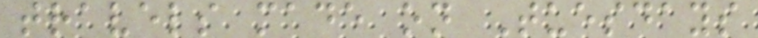travels made on Tuesdays
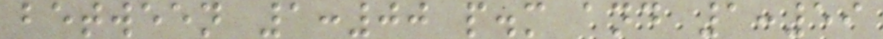between 1:00 p.m and 1:59
